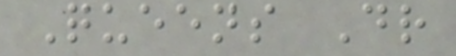Queens Dr
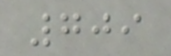709
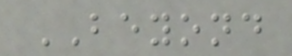BEYOND
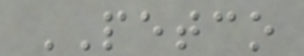PETCO
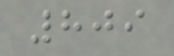809
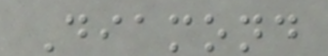Diamond
